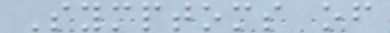Symptoms of
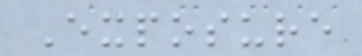Exposure
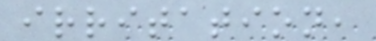irritation,
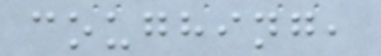coughing,
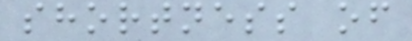shortness of
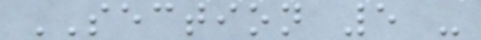SECTION 5 -
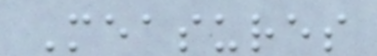Measures
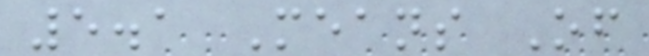5.1 Means Of
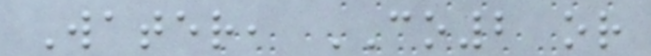Water, CO2 or
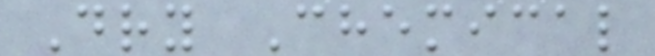Dry Chemical
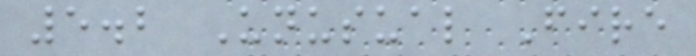5.2 Unusual Fire
